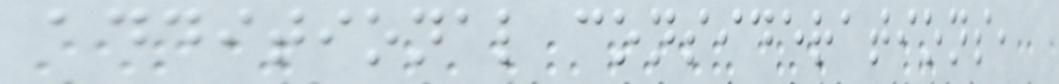additional considerations,
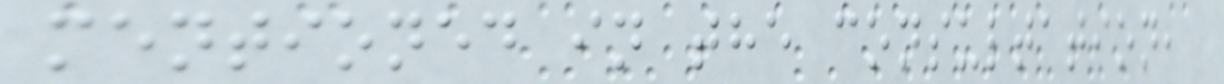mentioned in the consultation,
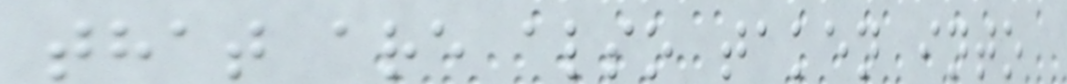that are also taken into
